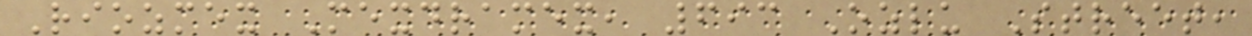Riozmex Mexdramex, 693 Ozlu Street,
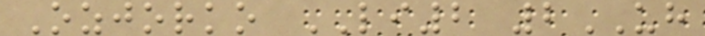Ozjorko LI2 2UH
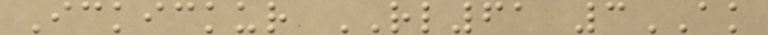Ickickur RL61 3AK
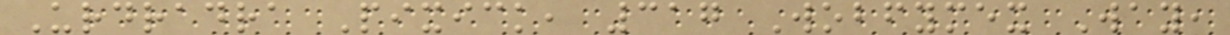Urdradra Pixick, 317 Wobfymex Way,
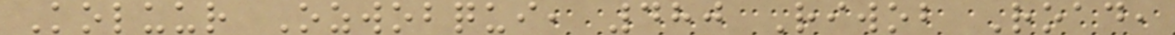Koluur Ozwobqui, 480 Riwob Road,
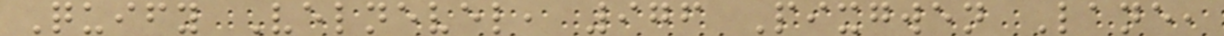Quify Velnevel, 976 Pixgwen Lane,
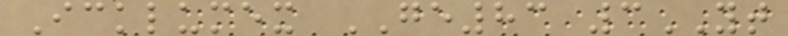Icklumex GE83 3YT
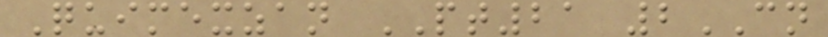Quimexzan PT21 2CN
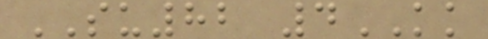SU82 4KK
